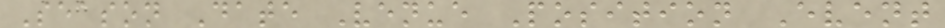Season Date Venue Position Event
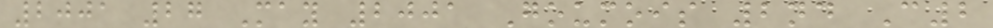2001 27 May 2001 Goumois 2nd C2
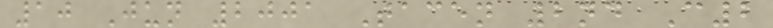10 Jun 2001 Tacen 2nd C2
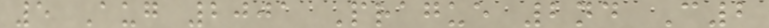5 Aug 2001 Prague 2nd C2
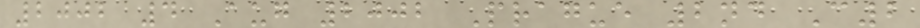2002 4 Aug 2002 Prague 2nd C2
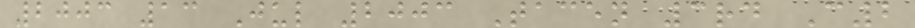2003 13 Jul 2003 Tacen 3rd C2
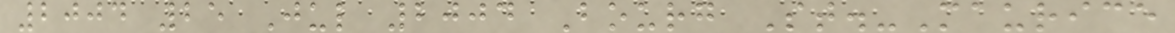2004 25 Jul 2004 Bourg St.-Maurice
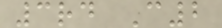3rd C2
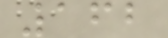162
